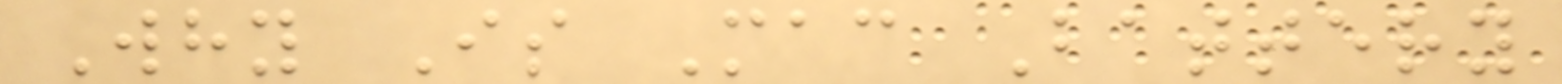Why Is Mac Battery
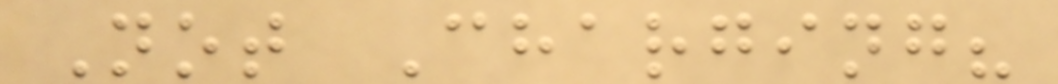Not Charging?
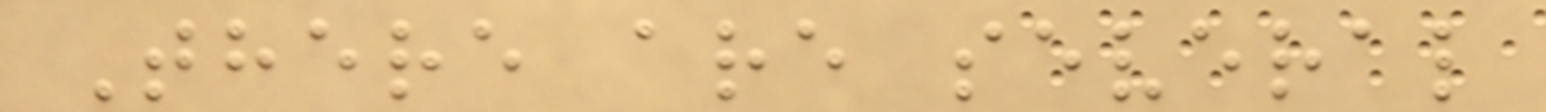There are several
